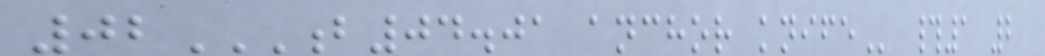02B04.01 ANCHOR KNIFE #1 2
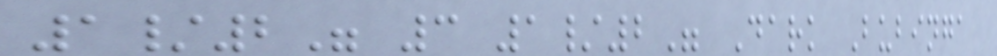1/2" 3 1/2" Dark Bubinga
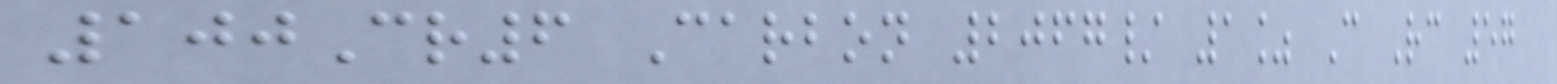100Cr6 Carbon 2067/ 1% C Rc 57
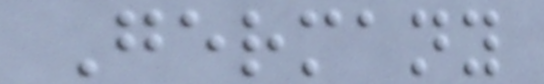Germany
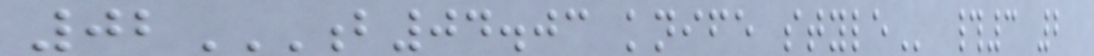02B04.03 KNIFE STYLE #3 2
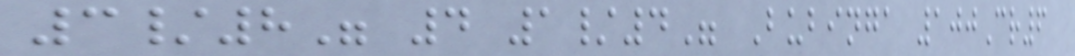3/8" 4 1/4" Bubinga 100Cr6
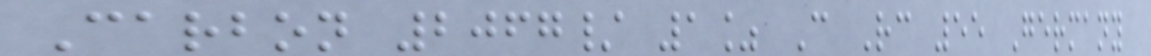Carbon 2067/ 1% C Rc 55 Germany
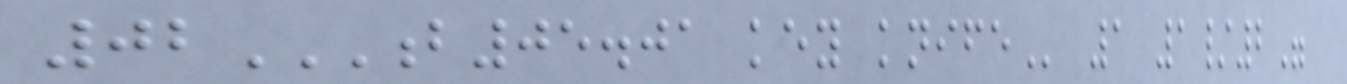02B05.01 KEY KNIFE 1 1/2"
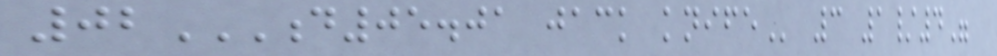02D05.01 JACK KNIFE 3 1/4"
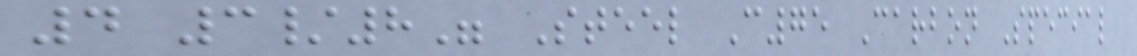4 3/8" Steel C75 Carbon Special
